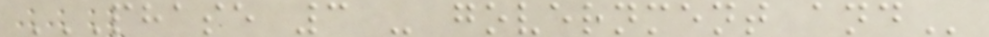PHASE 3 - GOVERNMENT AND
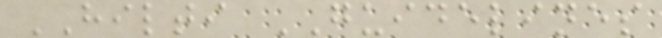HILTI GUIDELINES
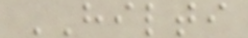HILTI
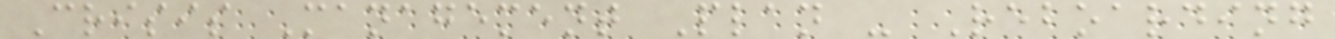Crisis Management Plan - Reboarding
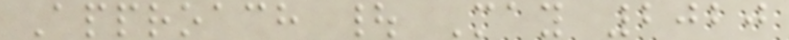Approach | May 2020
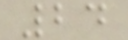24
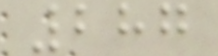287
